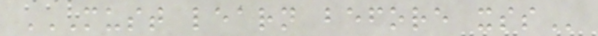MUST LEARN BEFORE XSS
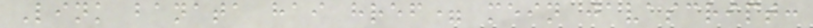Link banata hai href= mein javascript:
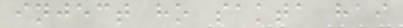inject ho sakta hai
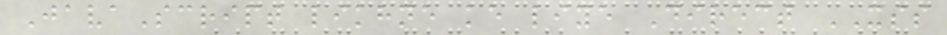JavaScript likhne ke liye Direct XSS
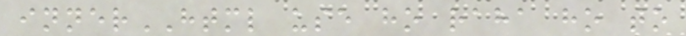innerHTML use ho raha ho to
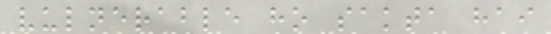vulnerable ho sakta hai
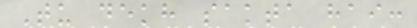Tu dekh sakta hai:
